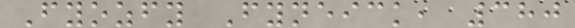Fyozfy Fyneick, 380
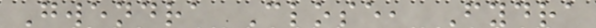Gwendra Close, Fydra
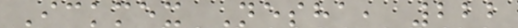Ickmex Nesha, 222
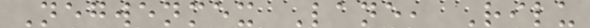Negwenmex Lane, Rilu
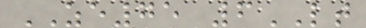ZE75 6LT
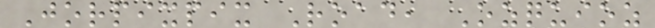Jorpixpix Road, Ozquioz
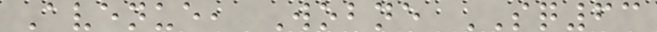Avenue, Wobne SQ63
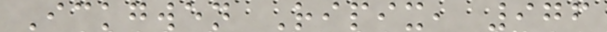Ickgwen Ripix, 976
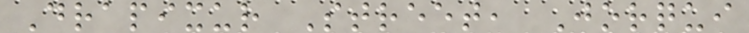Drapixur Street, Jorqui
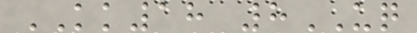KK18 8UQ
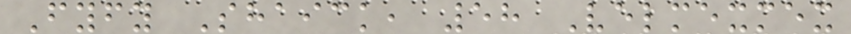Fyfy Shaick, 58 Velmexmex
